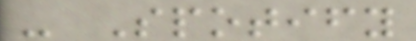- Spotify
